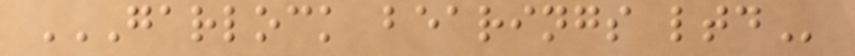GARLOCK BEARINGS LTD
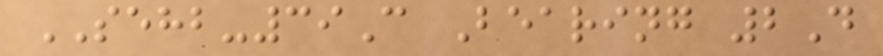SEHB-39C Bearing 2D
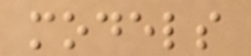models
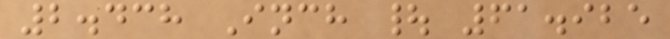2.438 Inch | 61.925
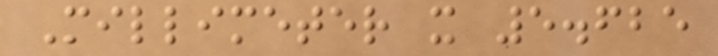Millimeter x 5.625
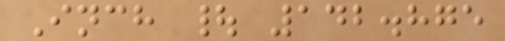Inch | 142.875
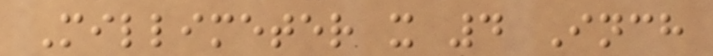Millimeter x 4 Inch
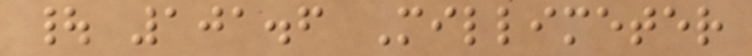| 101.6 Millimeter
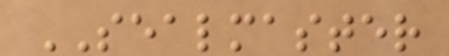SEALMASTER
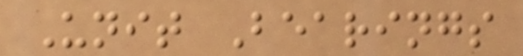Unit Bearings
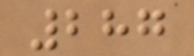287
